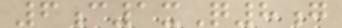6c1xQ8g
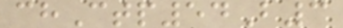chCtp54B3
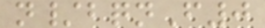n/bqnF0
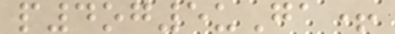p4og5uGa+
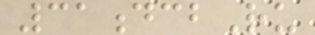31dcbRu
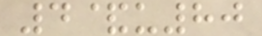4&u80
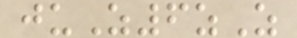juZ6zZ
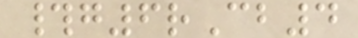#g6rCb4
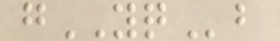gYQb
